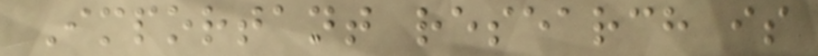Important research is
